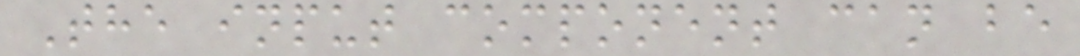The input component can be
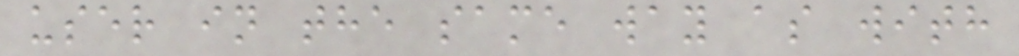user in the same way as with
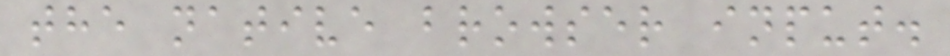the native browser input.
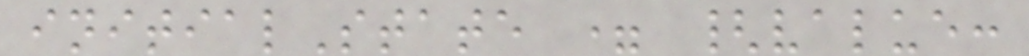initialState = {value:
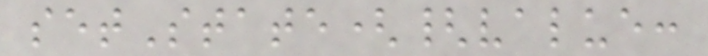setState({value:
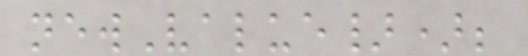newValue});
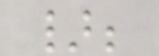};
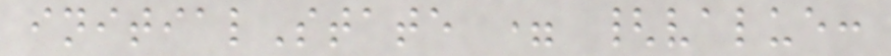initialState = {value:
